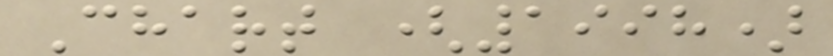Chart (1998)
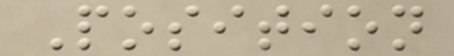Position
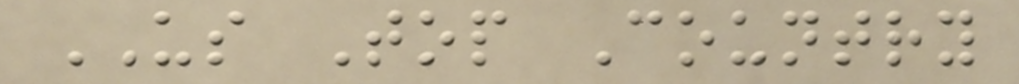US Top Country
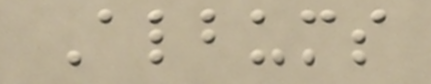Albums
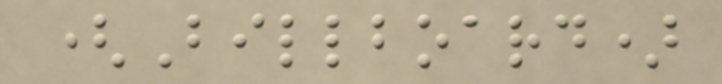(Billboard)
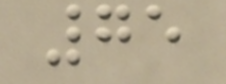75
